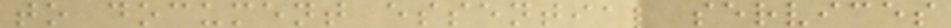to document essential services
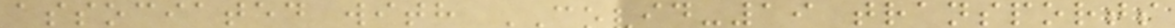associated with COVID-19 transports
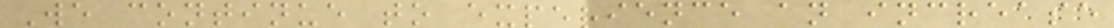We continue to experience an increase
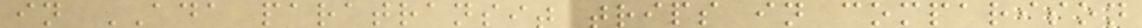in ADA paratransit trips in comparison
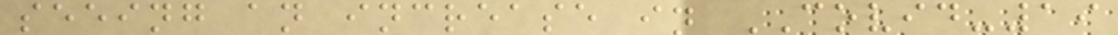seeing an increase in COVID-19
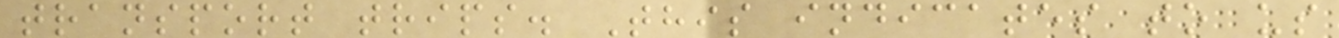transport trips. This indicates to us
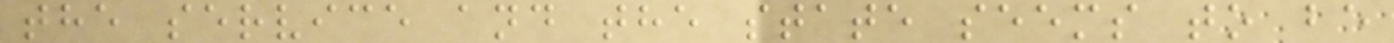the service and the state seems to be
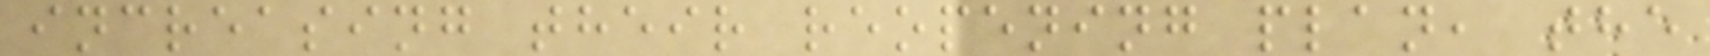increasing their reopening plan, the
